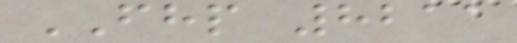FHP 8211
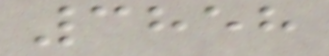3858
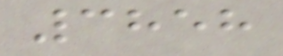3858
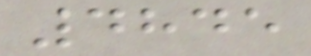4845
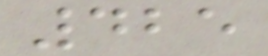425
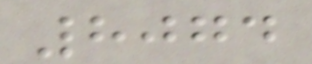8074
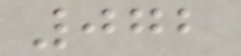072
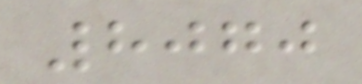8070
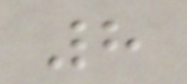8
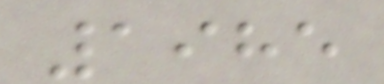1985
